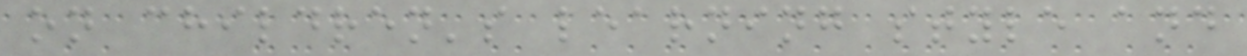on children's learning style and
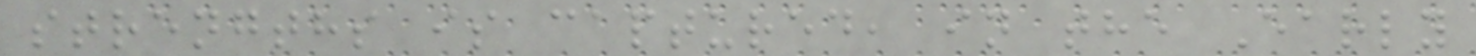strengths is captured, in the Early
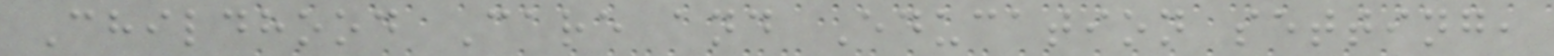Childhood Care and Education setting,
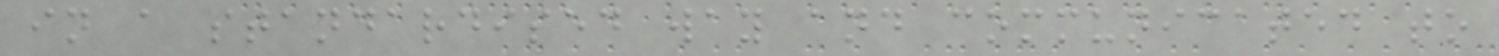in a standardised way and communicated to
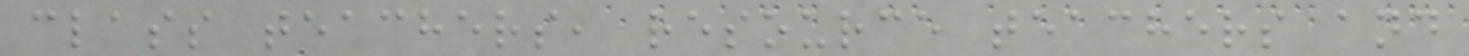class teachers, resource teachers and
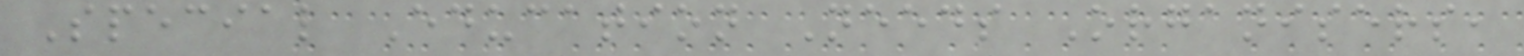Special Education Needs Organisers,
